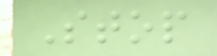Stop
